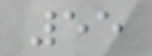55
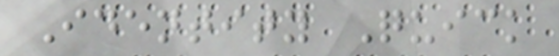Identity Quick
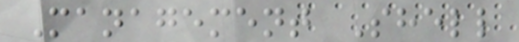Management Shell
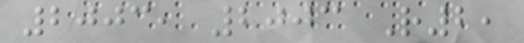2003, 2003 R2,
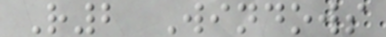R2 Windows
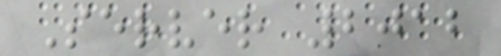Server 2012
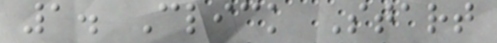1. Click Start
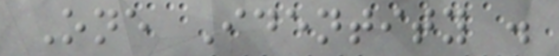One Identity .
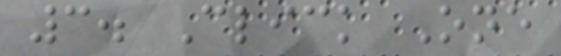3. Click One
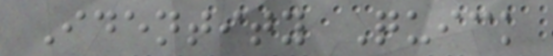Identity Quick
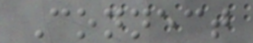Connect
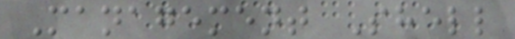Management Shell
